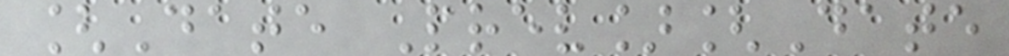[Date Prev][Date
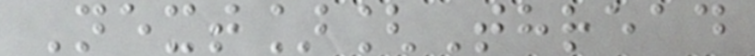Next][Thread
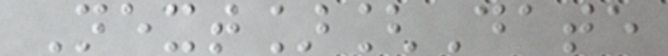Next][Date
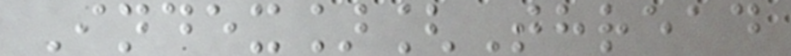Index][Thread
